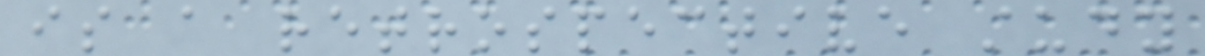is a retrospective study
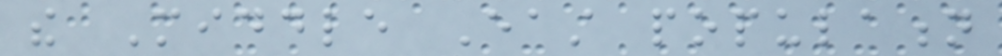the Middle East population
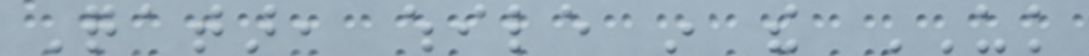Qatar, while in the UK
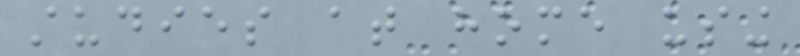studies at home using
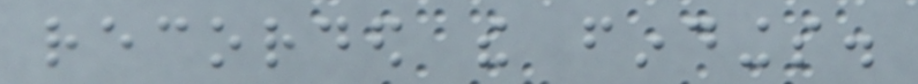recorded the findings.
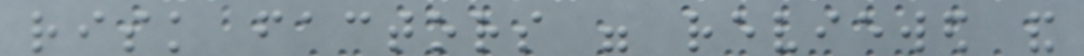risk factors were reviewed and
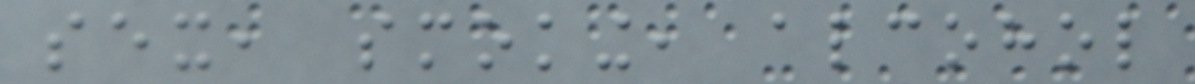sex, smoking, alcohol
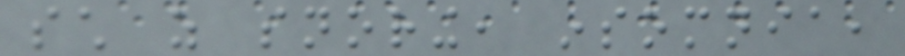such as snoring, insomnia,
